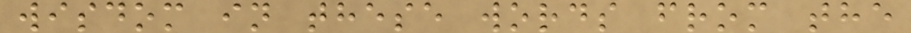wisdom in these words from the
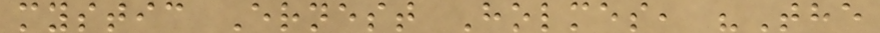mystic Ernest Holmes, "The
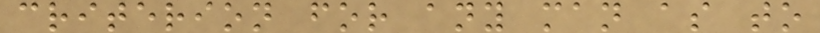criterion for any man as to
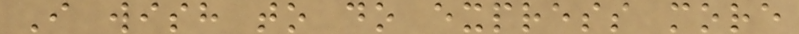I wish to do express more
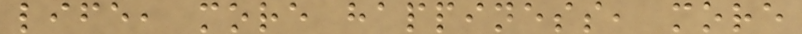life, more happiness, more
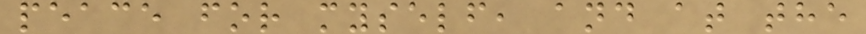peace for myself, and at the
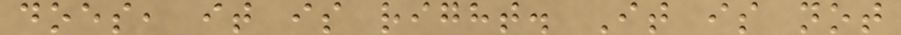does, it is right. It is not
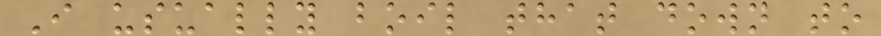I usually boil that down to
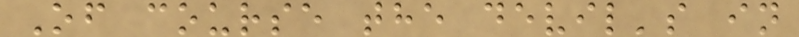Of course the devil's in
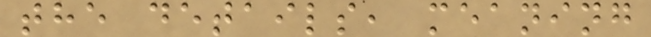the details, meaning
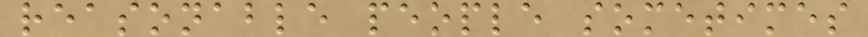reasonable people sometimes
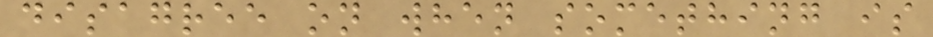disagree on when something is
